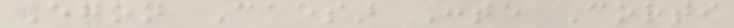Egon Caesar Conte Corti
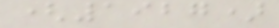(1927)
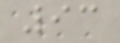93
